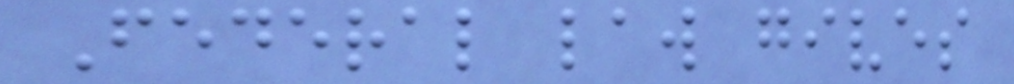Federal law gives
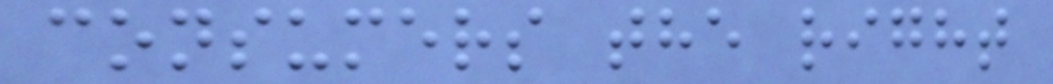consumers the right
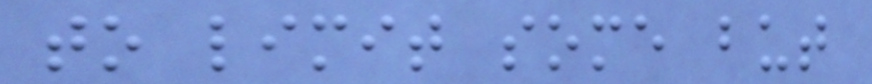to limit some but
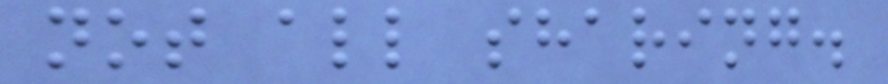not all sharing.
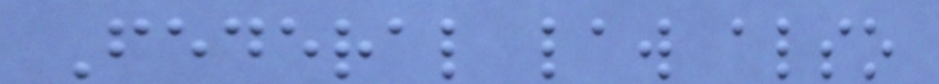Federal law also
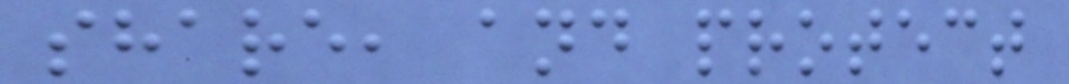share, and protect
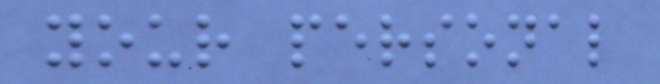your personal
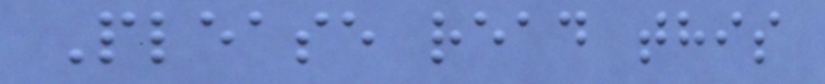Please read this
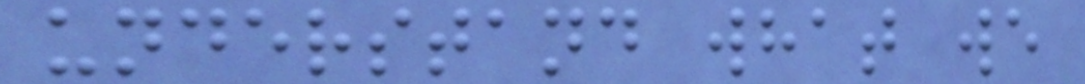understand what we
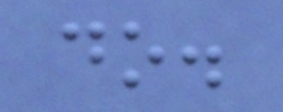do.
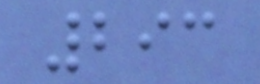293
